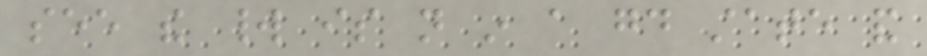see the world is not in a good state and
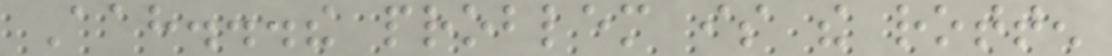Aah...the problem is the rotten
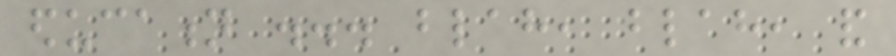education ... blah, blah, and
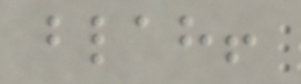blah!
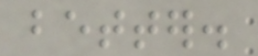better.
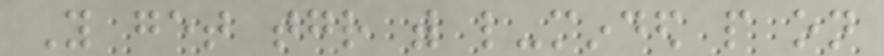You get together with like-minded people on
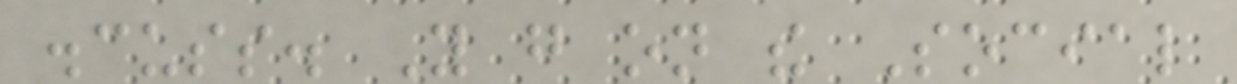discuss. You go on the Social
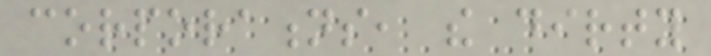corporations, the dirty
